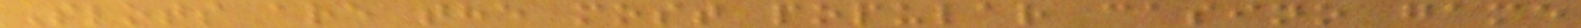Slots are the most popular casino game
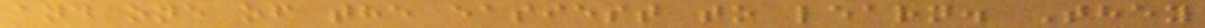and one of the easiest to learn. They
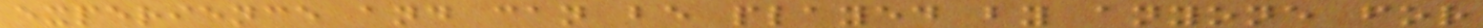experience and can be played by anyone for
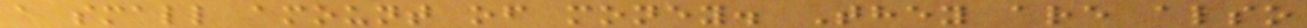a small amount of money. They are also
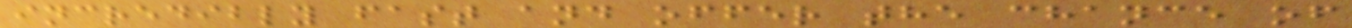incredibly fast and offer the chance of
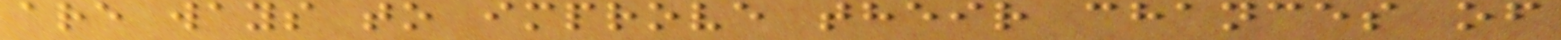are ways to improve their chances of
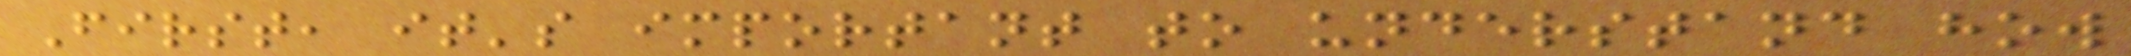First, it's important to understand how
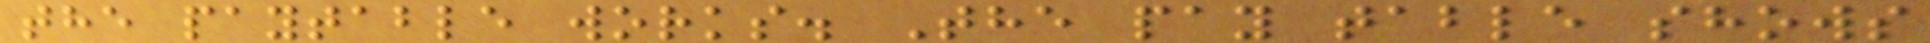the paytable works. The pay table shows
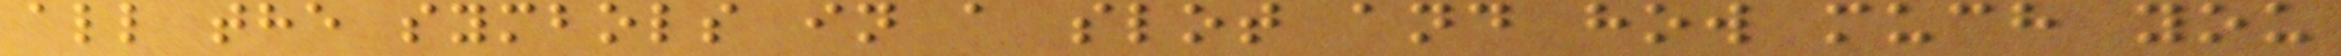all the symbols in a slot and how much you
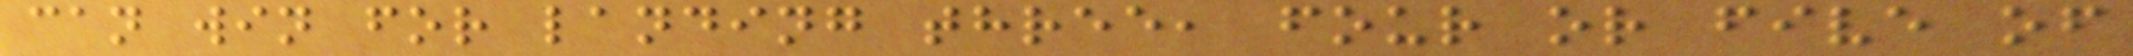can win for landing three, four or five of
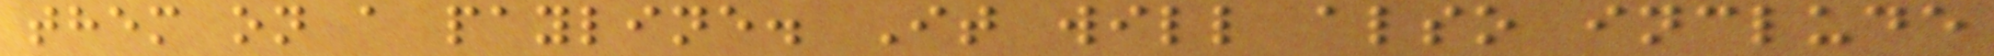them on a payline. It will also include
